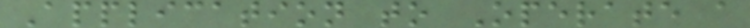Application to Operate a
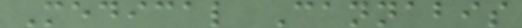Medical Cannabis
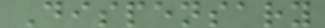Dispensary
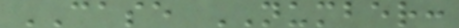CASE NUMBER:
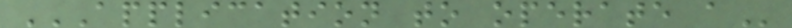APPLICATION TO OPERATE A
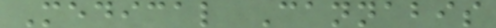Medical Cannabis
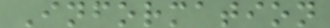Information
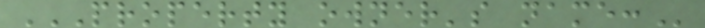PROPERTY OWNER'S NAME:
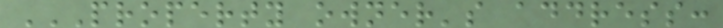PROPERTY OWNER'S ADDRESS:
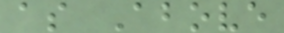as Above
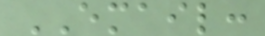EMAIL:
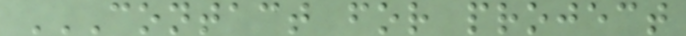CONTACT FOR PROJECT
